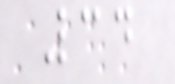34
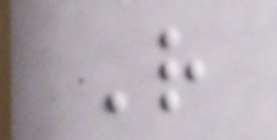Rather
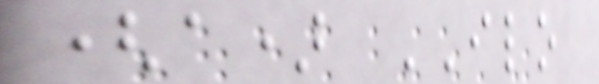(a) ILO
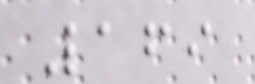169
